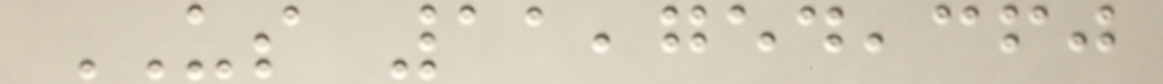US 11,754,360
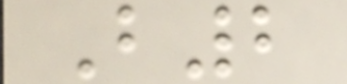B2
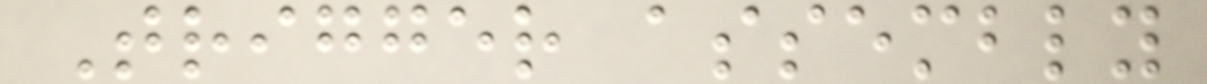Trigger assembly
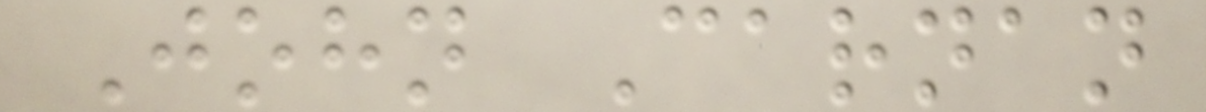John Carnan
